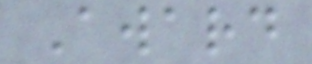Award
